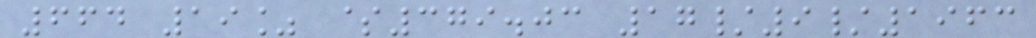664 19% $379.03 17/9/1963
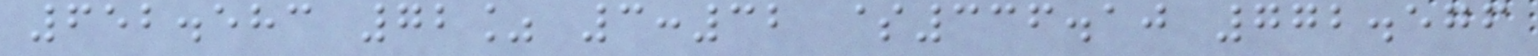652.583 72% 3:32 $336.10 772.576
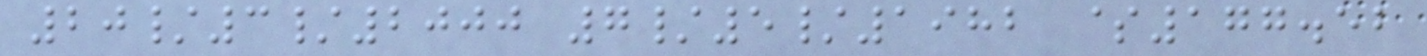20/3/2000 7/5/1982 $177.52
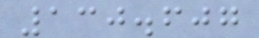130.607
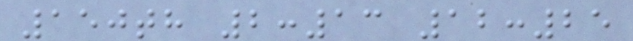150th 2:13 12:25
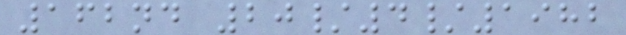162nd 20/4/1982
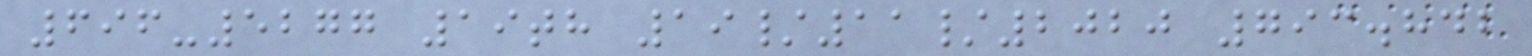696-5277 19th 19/11/2020 793.842
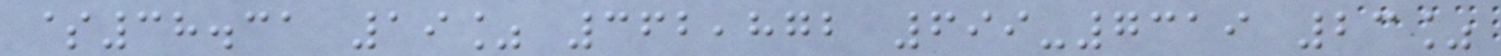$38.31 19% 362,872 699-7319 23%
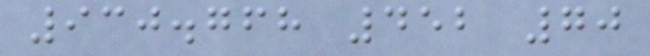930.768 452 70
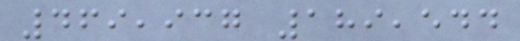469,937 189,544
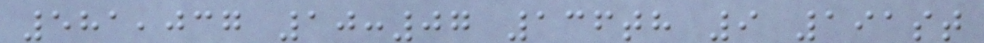581,037 10:07 136th 9 191st
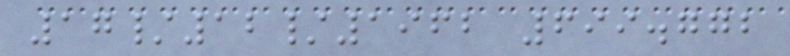17/12/1962 699.772
